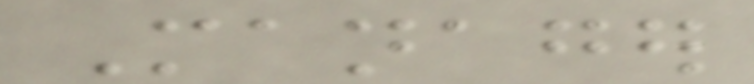Manager
